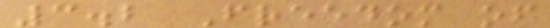3.2 Freedom of
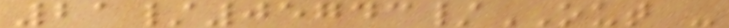21/05743/OUT -
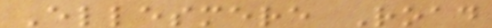Ellesmere Road
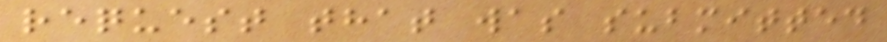request that was submitted
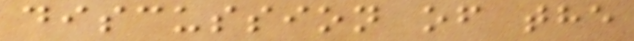discussion of the
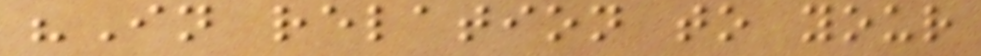"In relation to your
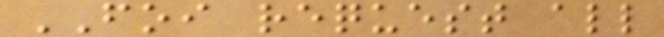FOI request all
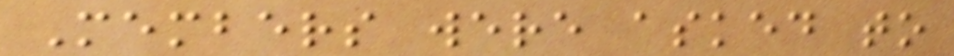Members were asked to
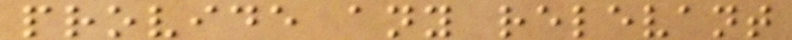provide any relevant
